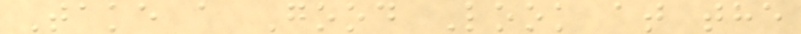Take a Good Look at the
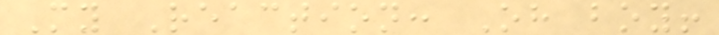My Reaction: Oh boy!
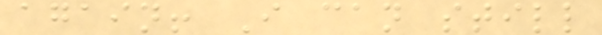again! I can still
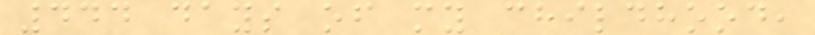444 days of my childhood,
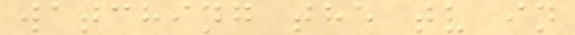watching the tv in
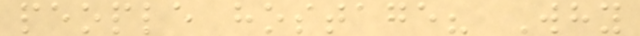people hostage? Why
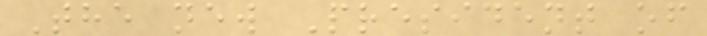The new President of
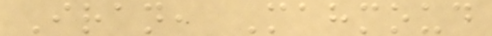Iran, Mahmoud
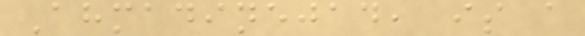Ahmadinejad, is a
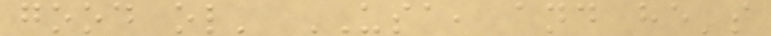good ol' USA, and he's
